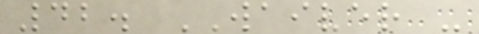42. WAIVER -
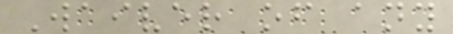Waiver of any
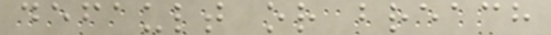default or breach
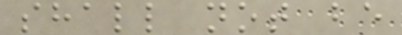shall not be
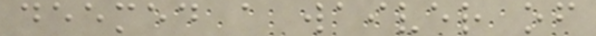deemed a waiver of
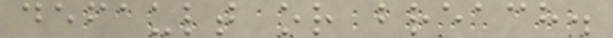default or breach.
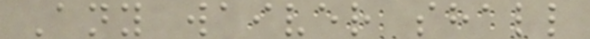Any waiver shall
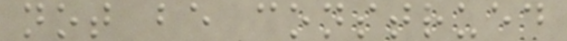not be construed
